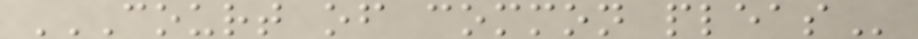COURT OF COMMON PLEAS
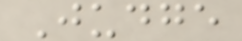Judge
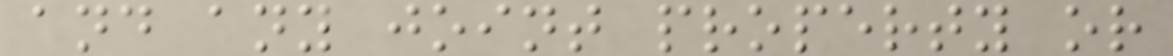and any joint property or
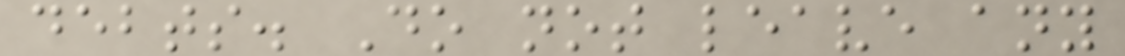debts. Do not leave any
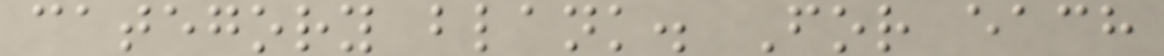category blank. For each
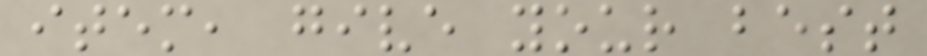item, give your best
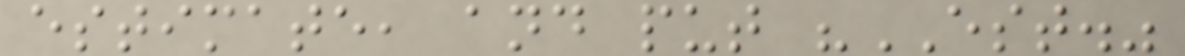estimate, and put "EST."
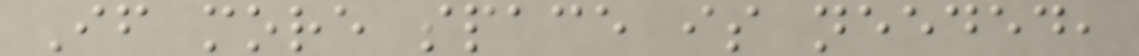If more space is needed,
